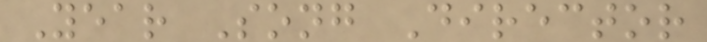Year Song Director
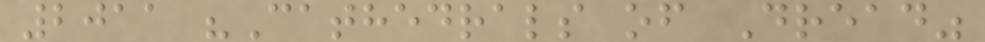2011 "Cathedrals of Dread"
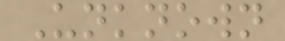Unknown
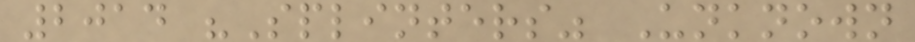2014 "Splinters" Unknown
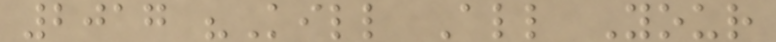2017 "Kill All Your
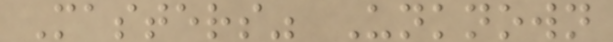Masters" Unknown
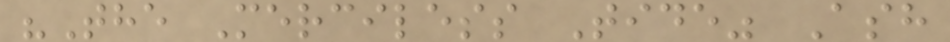"The Merciless Tide" Ash
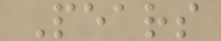Pears
